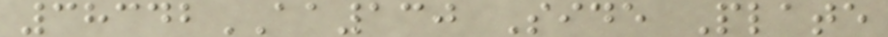38342AA130 Side Plate
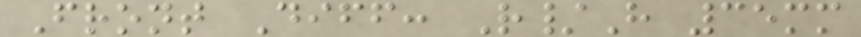Front Diff: R/H 35mm
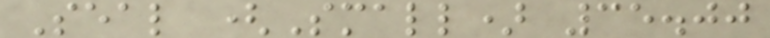Seal (Small) 35.00
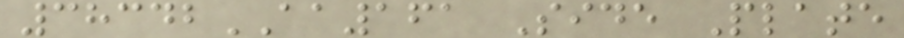38342AA161 Side Plate
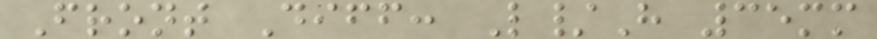Front Diff: L/H 35mm
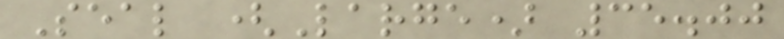Seal (Large) 35.00
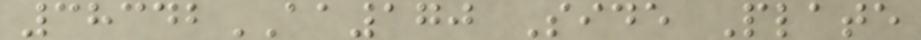38342AA170 Side Plate
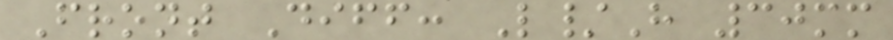Front Diff: L/H 30mm
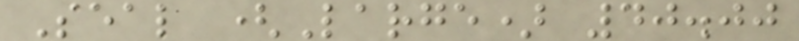Seal (Large) 40.00
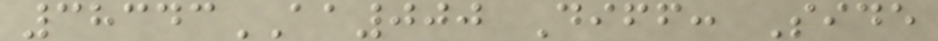38343AA000 Diff: Side
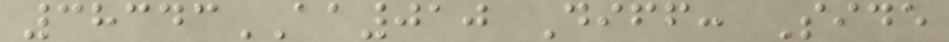38343AA010 Diff: Side
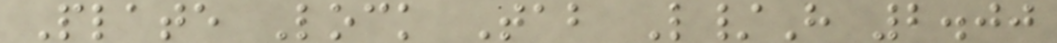Plate Lock Tab L/H 2.00
